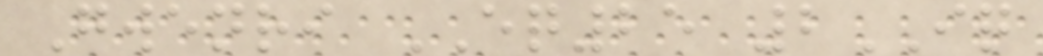Gwenri EQ25 2IQ
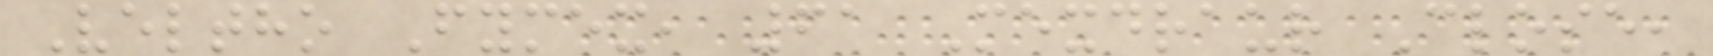Veltho Fymex, 61 Mexdraur Close,
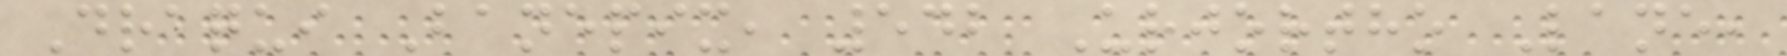Draqui Banepix, 542 Urjortho Lane,
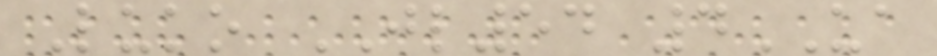Luko JL54 4UA
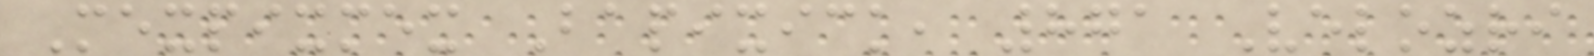Mexpixmex Bapixick, 871 Velozri
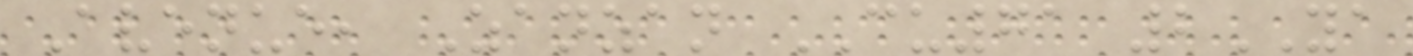Avenue, Zanzan CU71 2YA
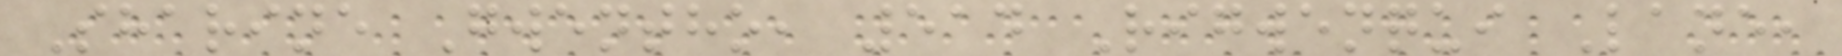Sharine Gwentho, 514 Rigwenqui Lane,
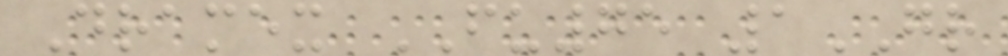Dramex FU75 1GR
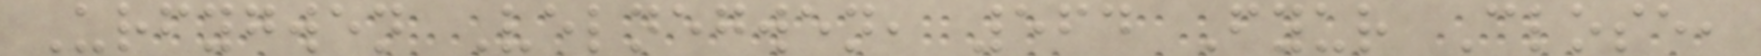Urfygwen Velnegwen, 564 Fyur Close,
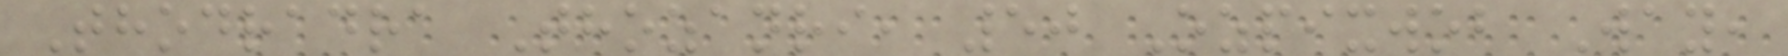Thodradra Thozanri, 50 Ozpixwob Way,
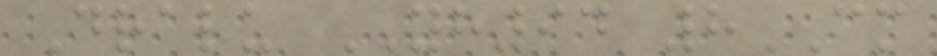Dralu YH94 8CM
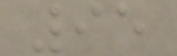95
